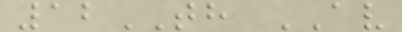12TH AV
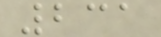231
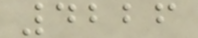4226
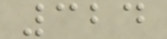324
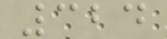324
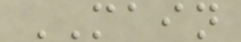MAIN
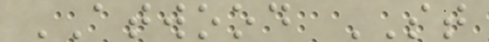ATWOOD ST
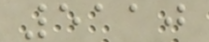5110
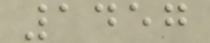1457
